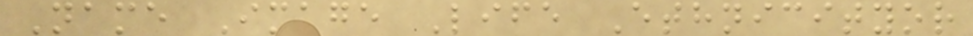Name Image Life Ethnicityor
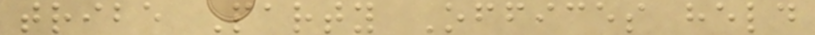tribe Party Offices held
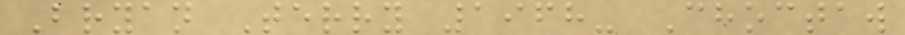Bryan Terry 1968- Choctaw
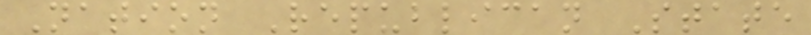Nation Republican State
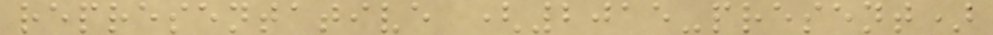representative (2015-present)
